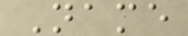Name
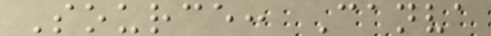Source: Canva
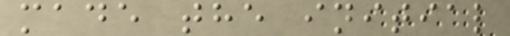made the initial
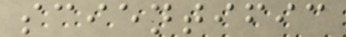scientific
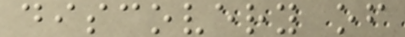discovery of
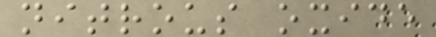nitrous oxide
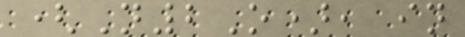(N2O), in
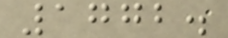1772.
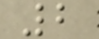2
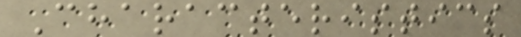Characteristics
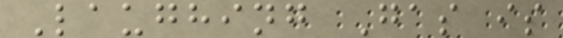Laughing Gas is
